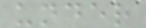under
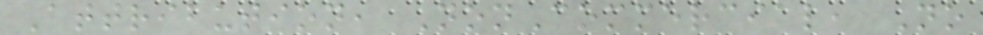Attribution, NonCommercial, No
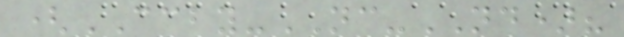(CCBY-NC-ND)?
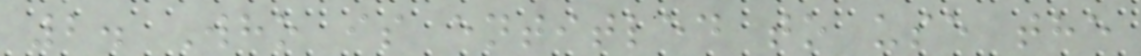2. Who is entitled to use the
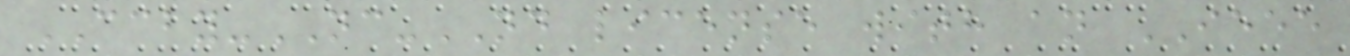CCBY-NC-ND license with an IEEE
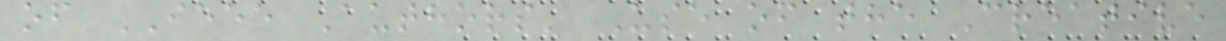of IEEE Authors' Use of the Creative
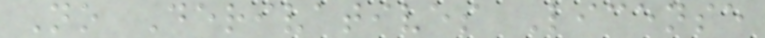No Derivatives License
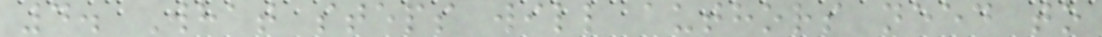4. What steps will authors need to
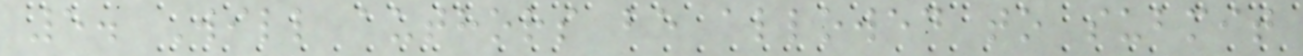5. Will authors be allowed to submit
